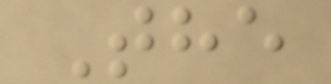The
